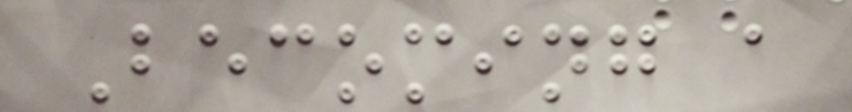Becoming a
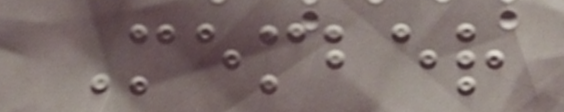Member
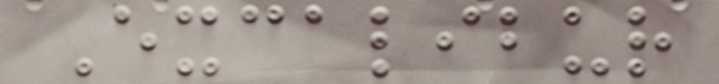Excalibur
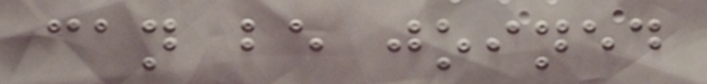can be joined
